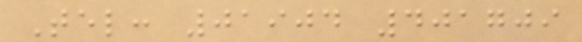Tel: 01904 401709
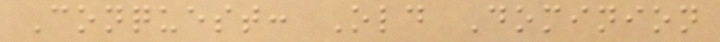Conquest: Old Dominion
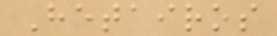Hetairos
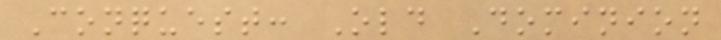Conquest: Old Dominion
